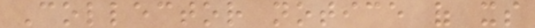Collector notice of its
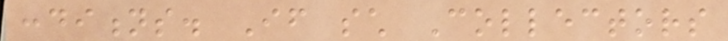conditions. If such Collectors
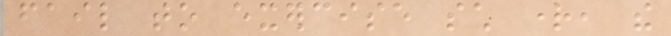fail to exercise such right, the
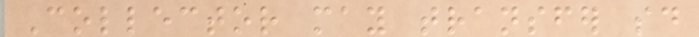Collector may transfer said
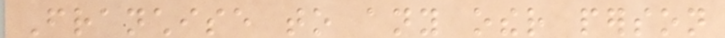Franchise to any other person
